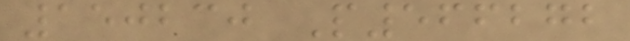150230 P566272
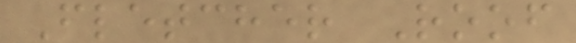Fletcher Roof
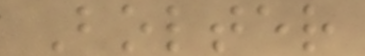Bolter
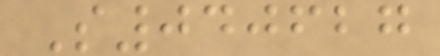S040627
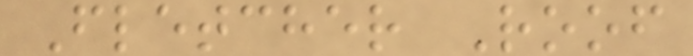Fletcher Roof
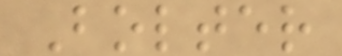Bolter
